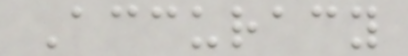Accuracy
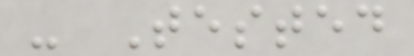- Tested
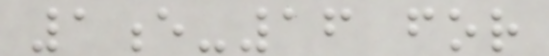1e-16 for
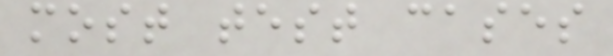most test cases
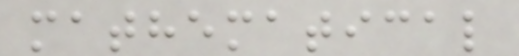mathematical
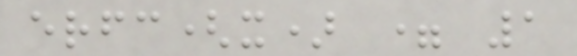erfc(x) = 1
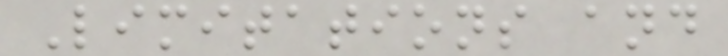Limitations and
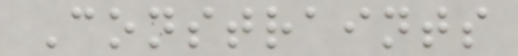Constraints
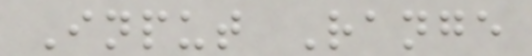Input Range
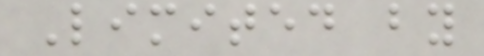Limited by
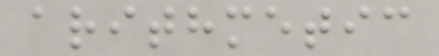arithmetic
